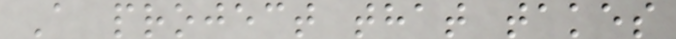A project that takes
